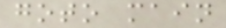goto main
